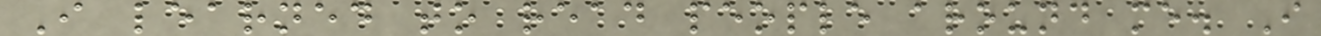I learned to read people around me. I
